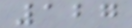127
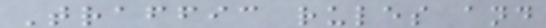Traffic rules and
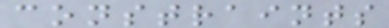constraints
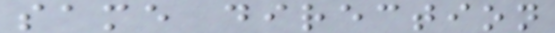same direction
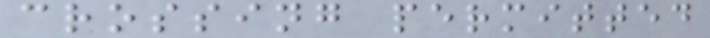crossing permitted
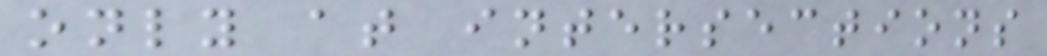only at intersections
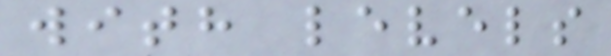with levels
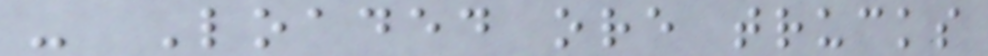- Loaded ore trucks
